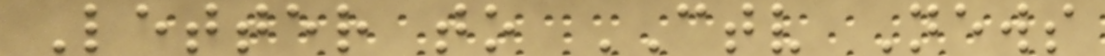Letter to CTV News
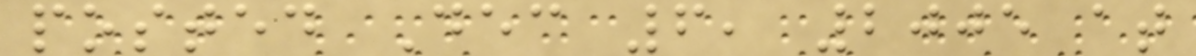posted Dec 6, 2005 at
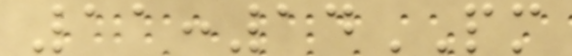11:14PM
